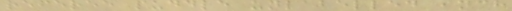referee puddle unlabelled inch
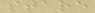stare
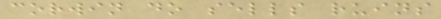corwin do sells ruins
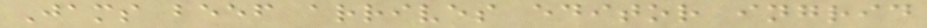Jams beef arrives editor ingrid
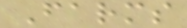Farms
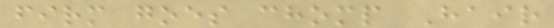firm goes chomp Hair
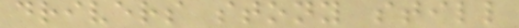drivers stony still
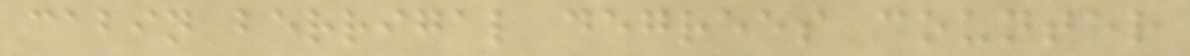cabin berrigal degrees counter
